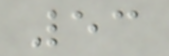53
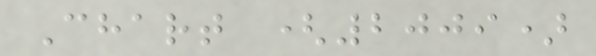Chart (2009)
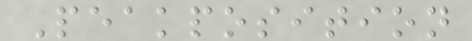Peakposition
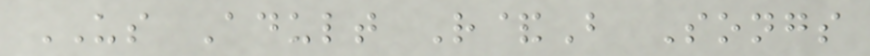US Adult R&B Songs
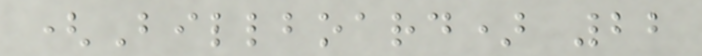(Billboard) 22
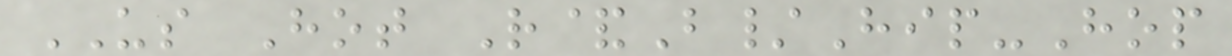US Hot R&B/Hip-Hop
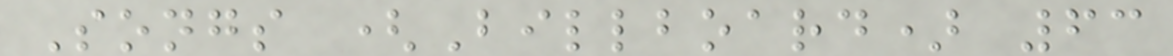Songs (Billboard) 63
